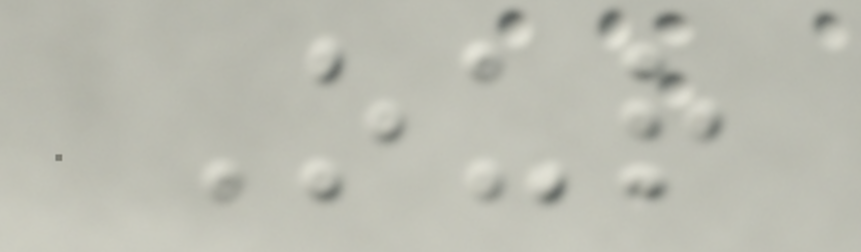Our
